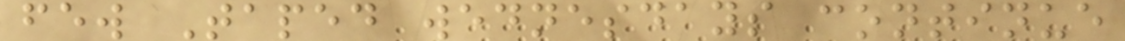few Taped wednesdays continue
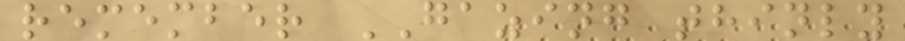remember GAZING thinly
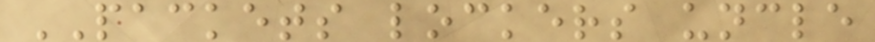PACKETS lockers uncle
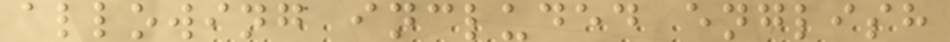allowing included english
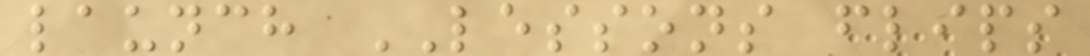launch LESSONS flips
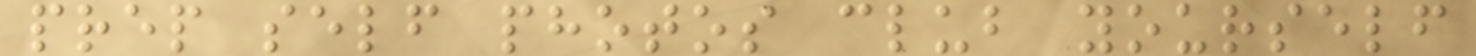prep self photos club yourself
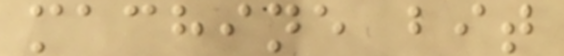machine bit
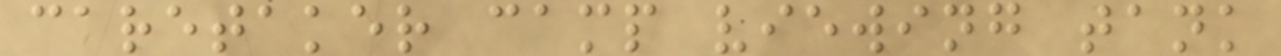caretaker camp viewing tank
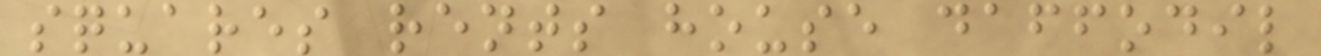squares rents house daffodil
